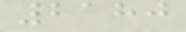2180
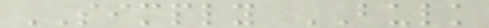SIMPLY BULK
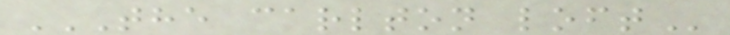THE CARLTON LOFT
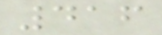416
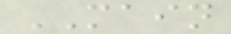MAIN
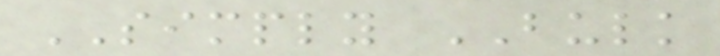SIMPLY BULK
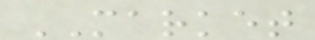MARKET
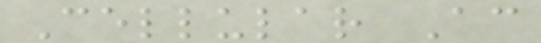Cellular Ac
